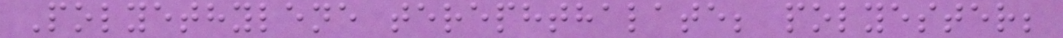Polyethylene terephthalate; polyester;
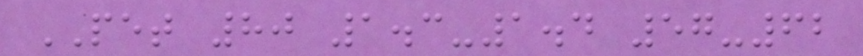PET 80 1.3-1.4 57-62
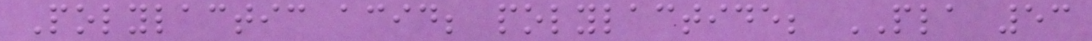Polylactic acid; polylactide; PLA 53
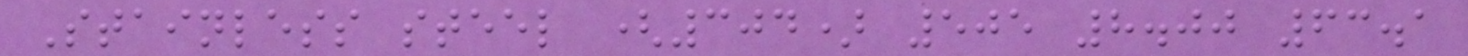Stainless steel (304) 505 8.00 63.1
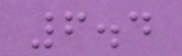6.4
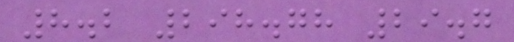8.2 298.78 29.7
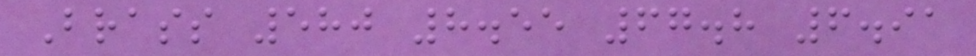Brass 580 8.55 67.8 6.91
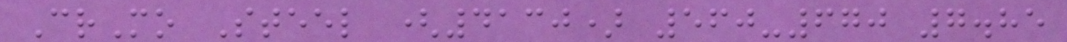CrMo Steel (4130) 560-670 7.85
